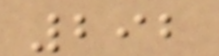292
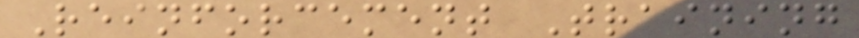Reinforcement Training
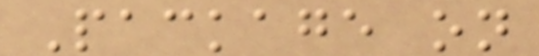Package on
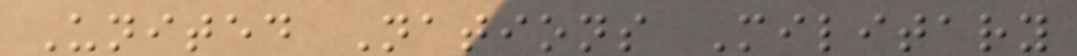United Nations Military
